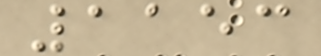1153
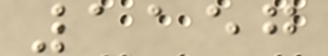1157
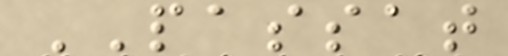PASSAT
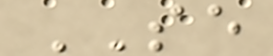SE
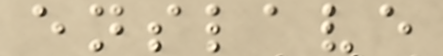enslave
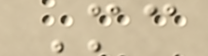Mc
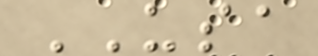USA
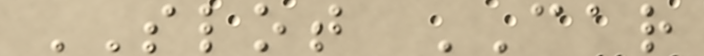SLOT CAR
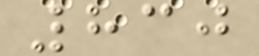830
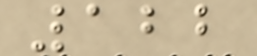122
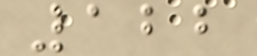122
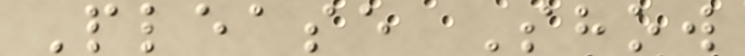Please Show
